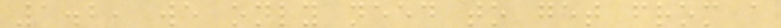1.2, we only need to get from a
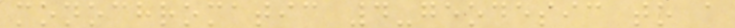monochromatic 4-geodesic to a
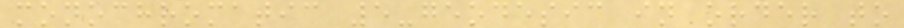monochromatic 5-geodesic in order to
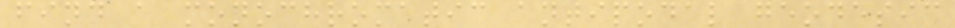find a monochromatic antipodal geodesic
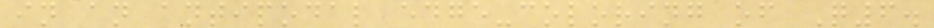in an antipodal edge-coloring of Q6.
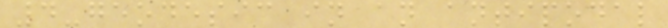4-geodesic in an antipodal
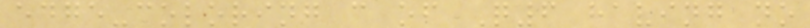edge-coloring c of Q6 having no
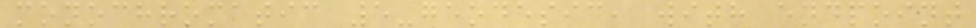monochromatic 5-geodesic, with endpoint
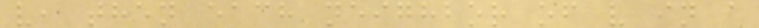v, then each neighbor of v in a
